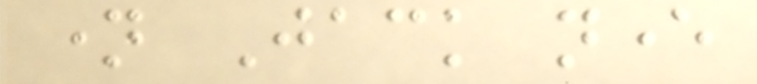name Jack never
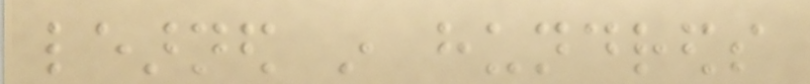learned in hundreds
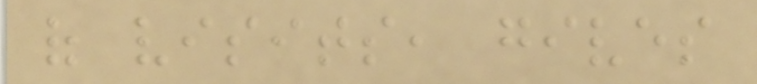of visits, gives
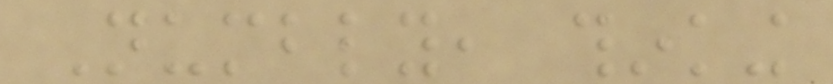Numbly, thinking
